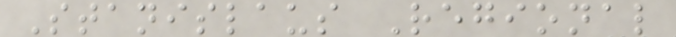Stanislaus Regional
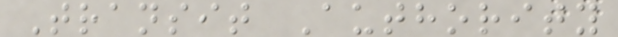Transit Authority
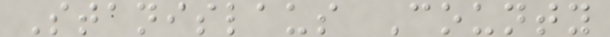Stanislaus County
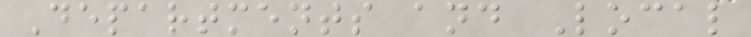Departments and Local
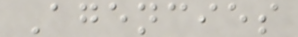Agencies
